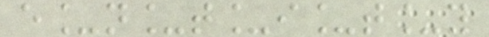e_n_t_i_t_y
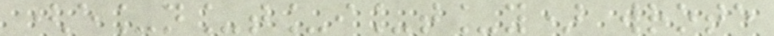(e_n_t_i_t_y) wrote
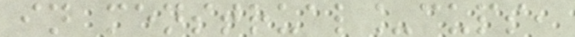in menstrual_cups,
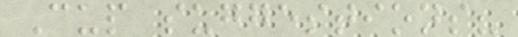Cup suggestions?
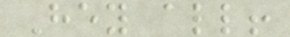Hey all!
